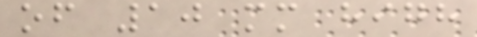of 10 mm high
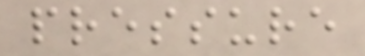pressure
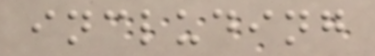including
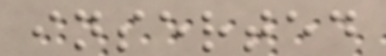inserted
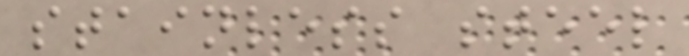stainless steel
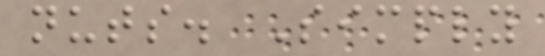nuts. Simply
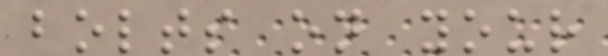bolts on your
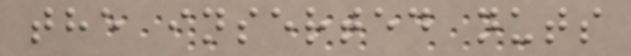the inserted nuts
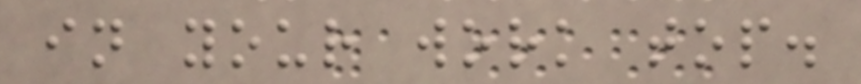in your work top.
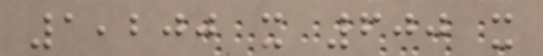1,200 x 600 x
